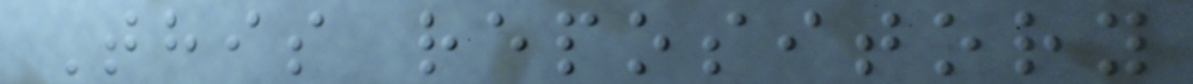This repository
